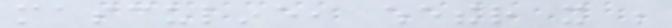masculine, whether it be
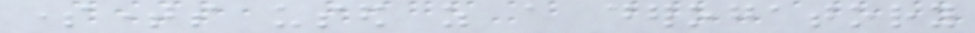sometimes used as a derogatory
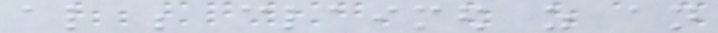also be claimed as an
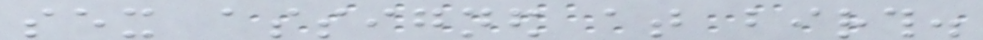sex assigned at birth.
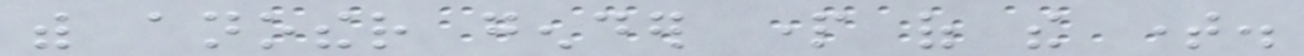with another gender part of the time.
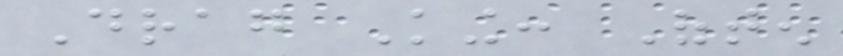Drag King: Often
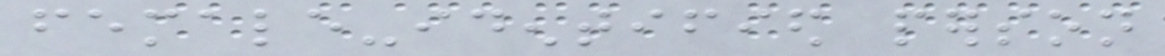female-identified person
